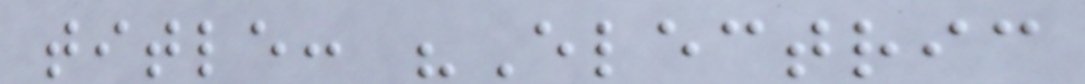title: "Electric
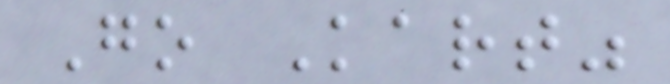Go Kart"
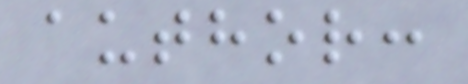author:
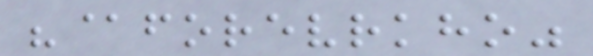"@forevrkho"
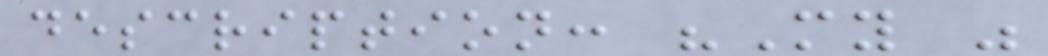description: "My "
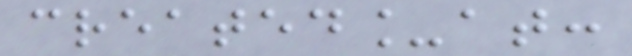created_at:
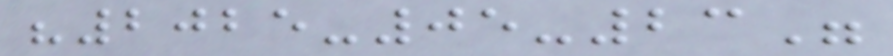"2025-05-23"
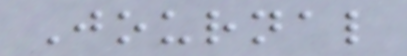Journal
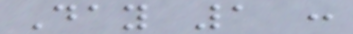Day 1 :
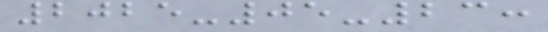2025-05-23:
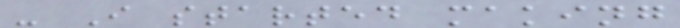- I started making
